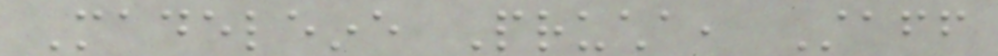Madeleine Prucha, Staff
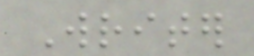Writer
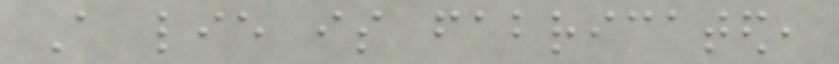A lie is fabricated,
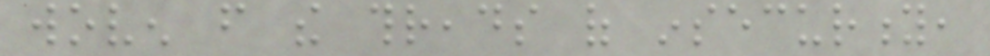woven from the threads of insecurity,
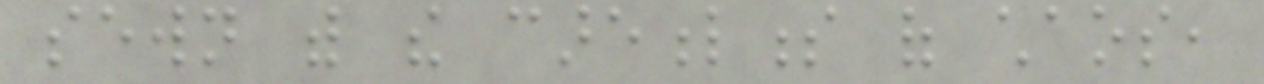sewn with the carefulness of chaos,
